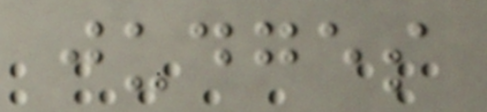judges
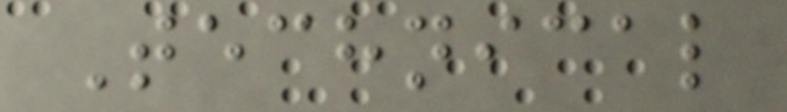Technical
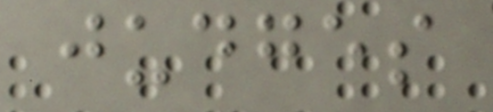judges
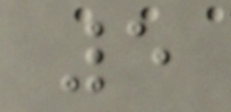5
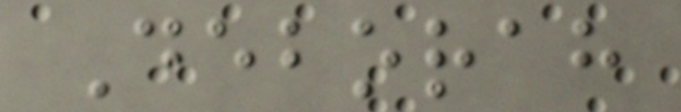Deborah
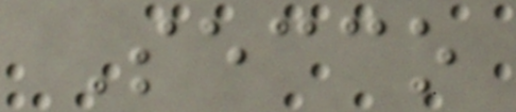Secco
